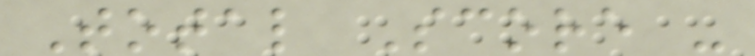Total Score -
